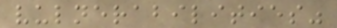vulnerabilities"
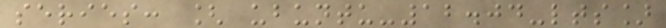series: [ ubuntu-12.04-lts]
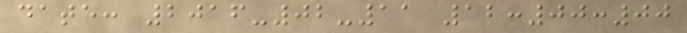date: 2016-02-11 12:00:00
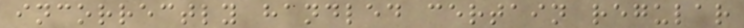incorrectly handled certain regular
